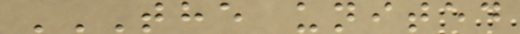THE UNITED
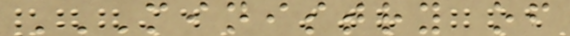MINISTRY OF
